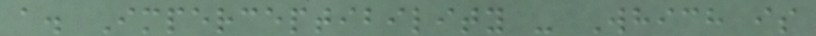a. Imperceptibility - Which is
